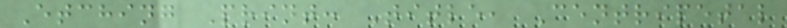Etching Print: Title, Centripetal
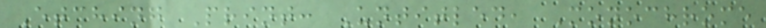Etching Print: Untitled, Monochrome
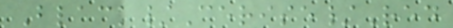Black/Cerise/Red
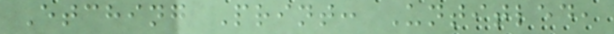Etching Print: Untitled,
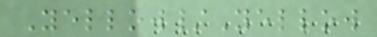Yellow/Yellow
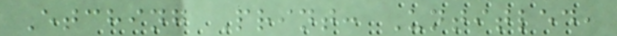Etching Print: Untitled,
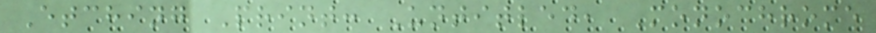Etching Print: Untitled, Monochrome
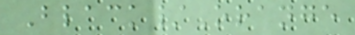Black/Orange
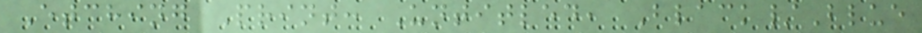Etching Print: Untitled, Black/Blue
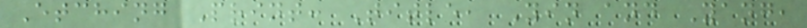Etching Print: Title, Yin and Yang,
